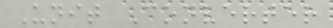Unit Converter
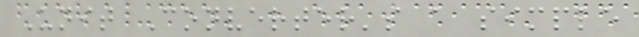Unit Converter's a simple
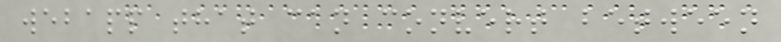webapp that can convert between
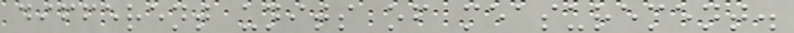different units of measurement.
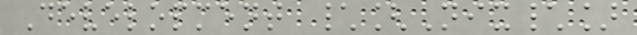Development \[Nix\]
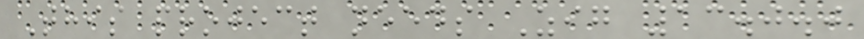This project needs Zig 13.0.0
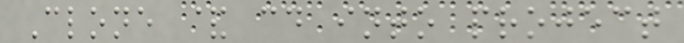Clone & cd into project
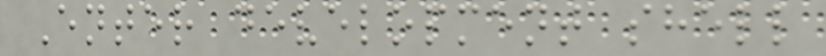Enter development shell
